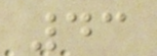43
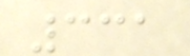331
